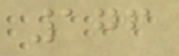176
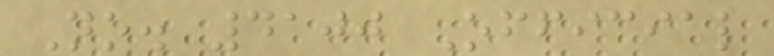No. 4100 Official
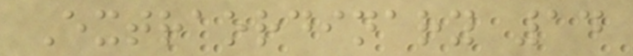Extraordinary 14
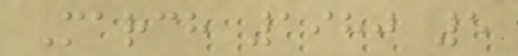March 1980 5
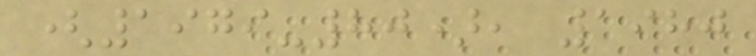(1979-80), 1980
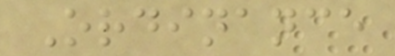Ordinance
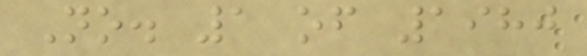No. 1 of 1980
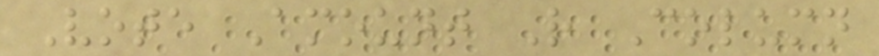Vote Amount R Column
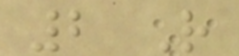2 R
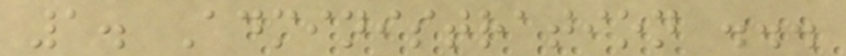1. Administration ...
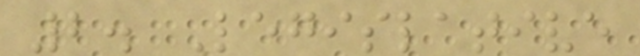2. Legislative
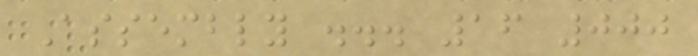Assembly ... 16 000
